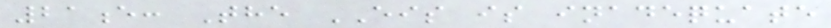21e: The EIS is inadequate
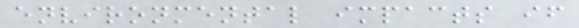environmental impacts if
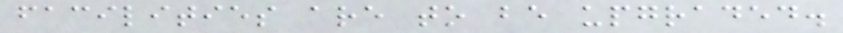facilities are to be upgraded.
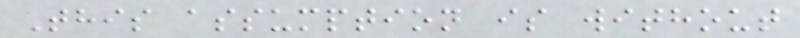This assumption is without
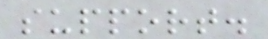support.
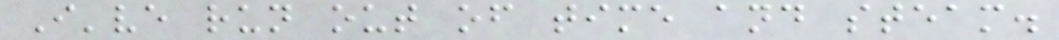I've run out of time and steam.
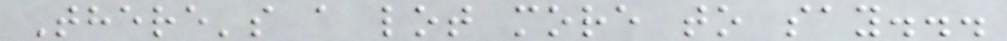There's a lot more to say...
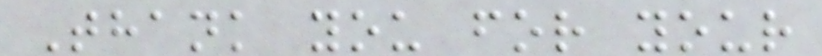Thank you for your
